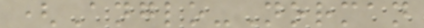(Anglo-Norman
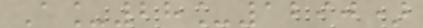A_28_1290)
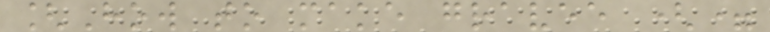[How to make gravee (=
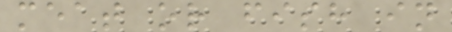meat or fish in
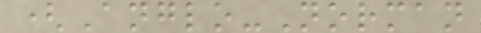(Anglo-Norman
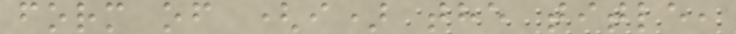form of (i) the title,
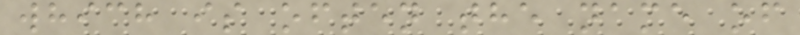which is often the name of
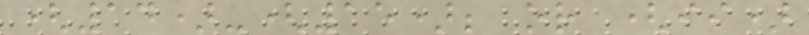(14)-(15); or (ii)
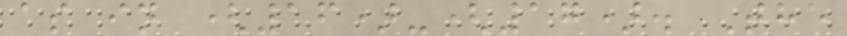as in (16)-(17). The
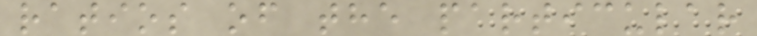ratios of the particular
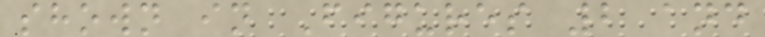shown in Figures 2 and
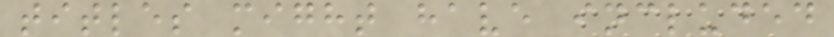titles might have included
